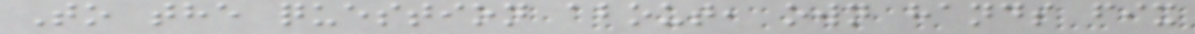To the question about, own hands fix
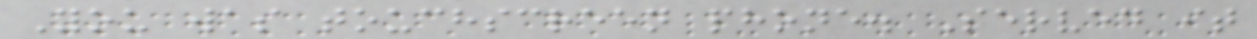You was touchscreen phone. Served it
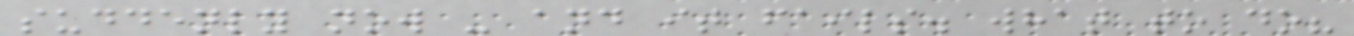suddenly now - and it fails. what to do?
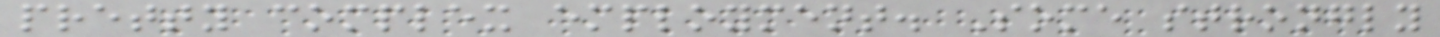pretty complex employment. Some strongly
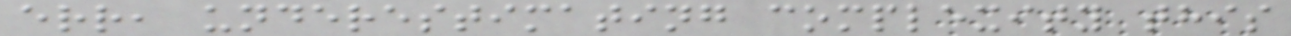err, underestimating complexity this
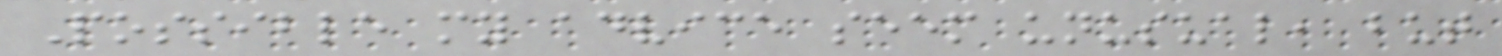Possible my advice seem unusual, but
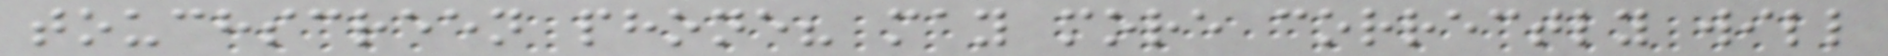touchscreen phone? may more correctly will
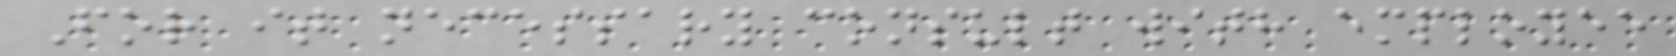For it necessary consult with employee
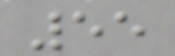55
